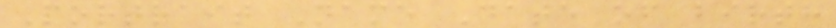Portrait Name Date of birth
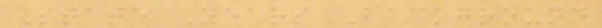State Years Background
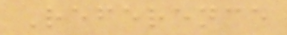Reference
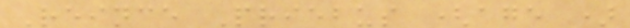Reince Priebus (age )
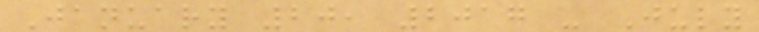January 20, 2017 - July
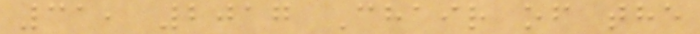31, 2017 Chair of the
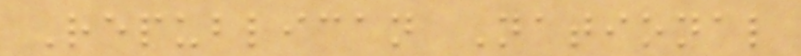Republican National
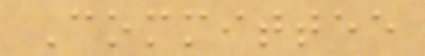Committee
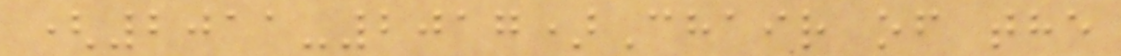(2011-2017)Chair of the
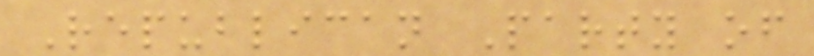Republican Party of
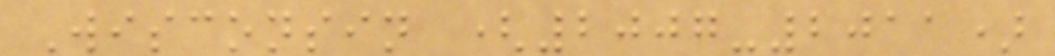Wisconsin (2007-2011)
